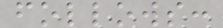follows:
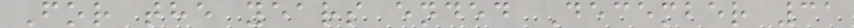For the years ended December 31
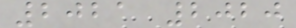2021 2020
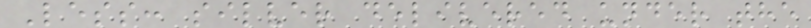Less: silver delivered under the
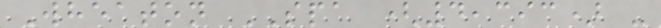Wheaton SPA (4,393) -
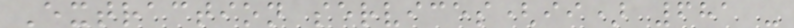Extraction services(ii) 681 -
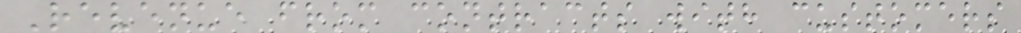Revenue from contracts with customers
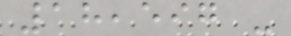18,597 -
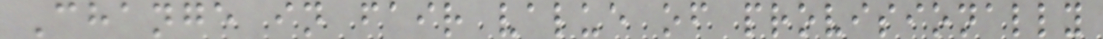Change in fair value of provisionally
